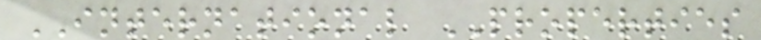INTERNATIONAL PROPERTIES
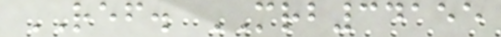REF. MRB34155
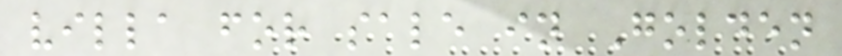villa for sale in Golden
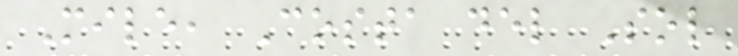Mile, Costa del Sol
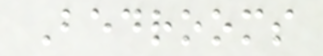Bedrooms
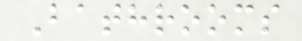Bathrooms
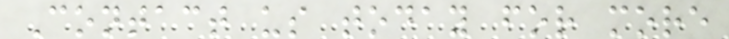Contact us today for more
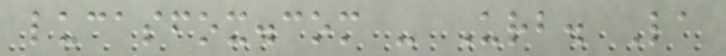lucasfox.com - Urb. La
